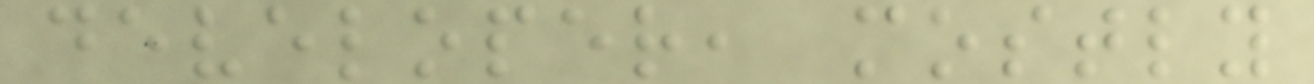developer, mostly
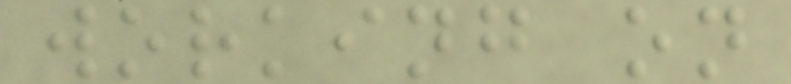working on
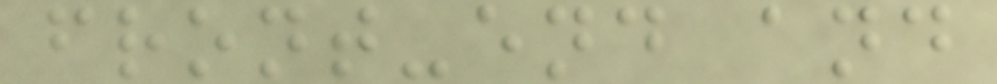front-end and
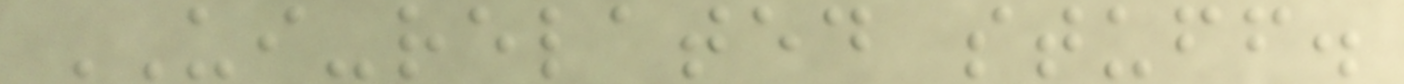UI-related stuff.
